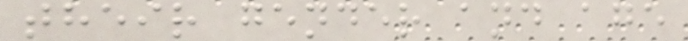their gender and age
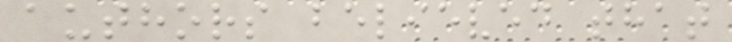authors believed that
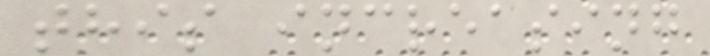this increasing
